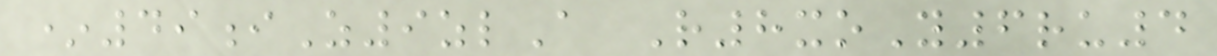*49iZ9zlA R8xoY6ru4
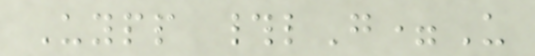Uypp #lG=U
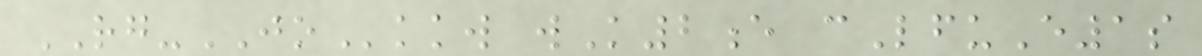RG-JOkkw wK2e cLfuE1s
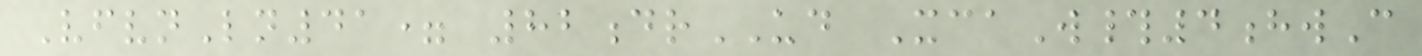VfvnLn41= 82drUD XcaW#4hwC
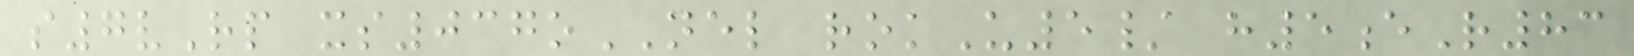s7vRp xs037oNEL rokU5/ h5eR83
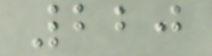220
